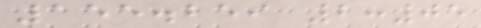155.259 2:05
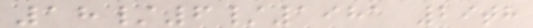18/6/1981 29th
